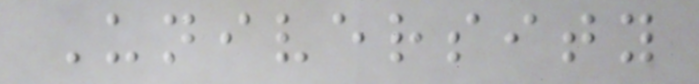University
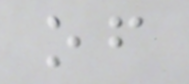of
